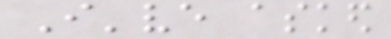I've asked
